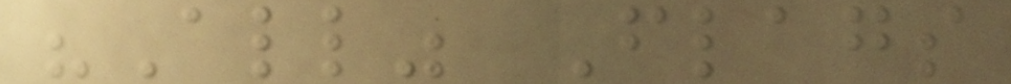"All" Flags
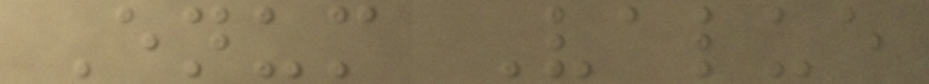Enum Value
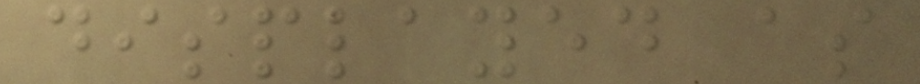displayed as
